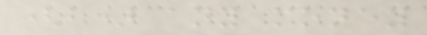(b) any money
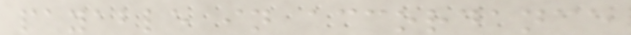payable in accordance
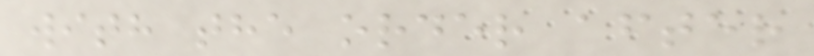with the order after
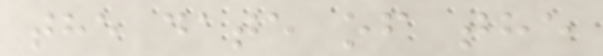the date of the
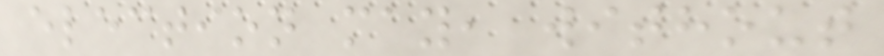election may, without
